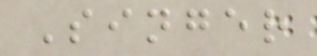Singer
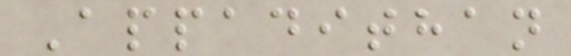Appadithan
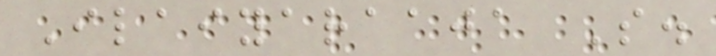Ilaiyaraaja S.
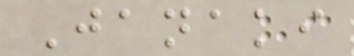Janaki
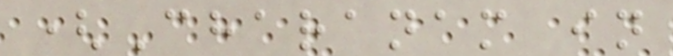(Charanam in
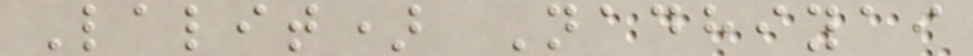Lalit) Nadhiyai
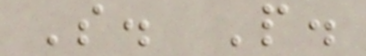S. P.
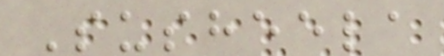Susheela
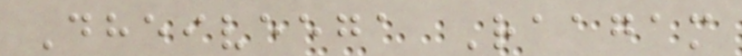Dheiveega Raagam
